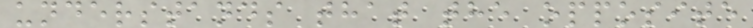understands that the opposite
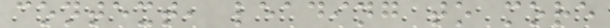context, leading to more
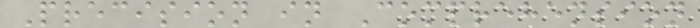Precision in Comprehension
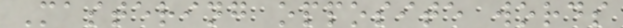Mastering opposite words
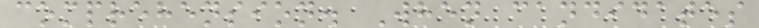comprehension. When candidates
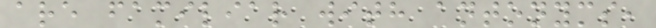are familiar with antonyms,
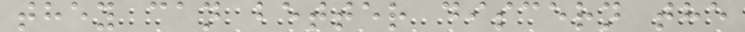they can better discern the
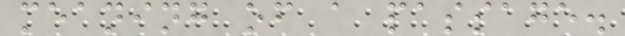meaning of a passage.
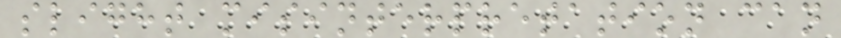slight misinterpretation can
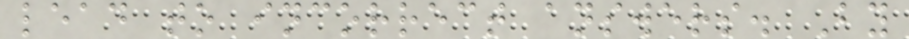lead to incorrect answers. By
